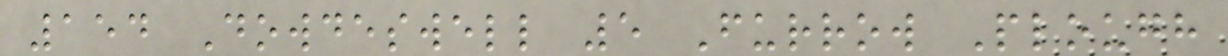154 Dowdeswell 5 Furrow Plough
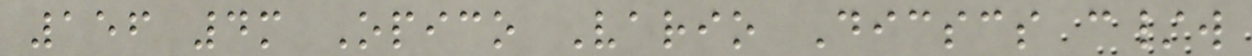156 4m Opico Vario Dicscs c/w
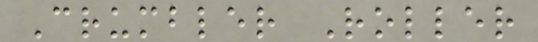Crumbler Roller
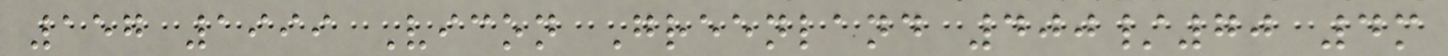157 1999 Vicon Greenland 400/70 4m
